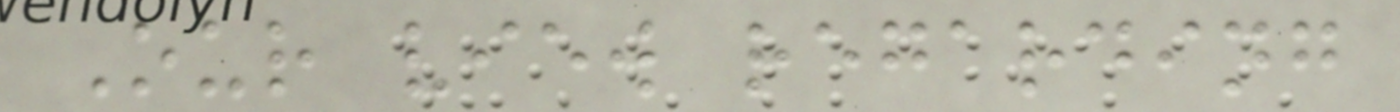Our view regarding
